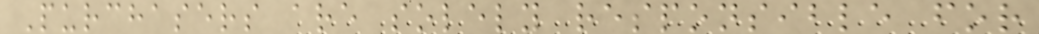Purchasers are solely responsible for
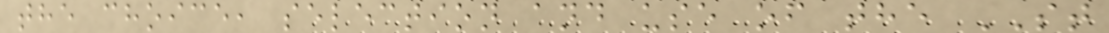the choice, selection and use of the ST
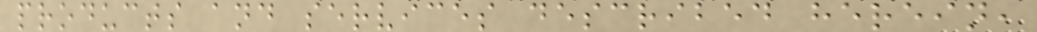products and services described herein,
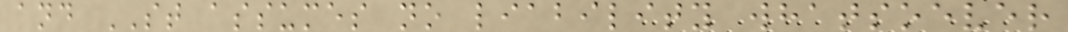and ST assumes no liability whatsoever
